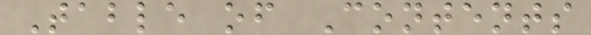Table of Contents
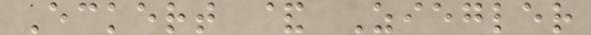Eckert & Ziegler
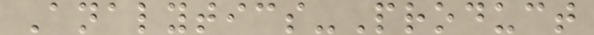Analytics-Product
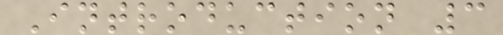Introduction 3
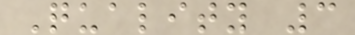Quality 3
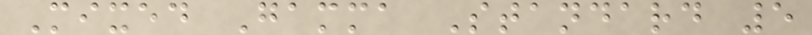Mixed Gamma Standard 5
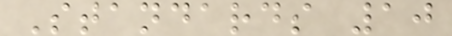Standards 10
